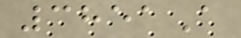3851A
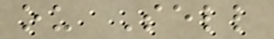ou Sell
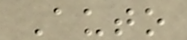Auto
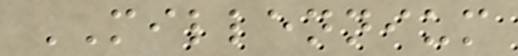MILLENNIUM
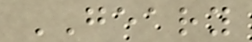GEARY
